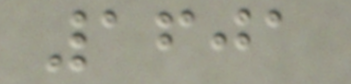1601
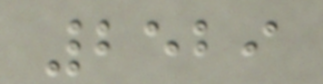2529
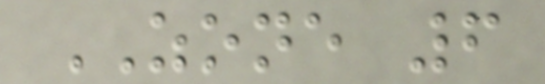ZONE 6
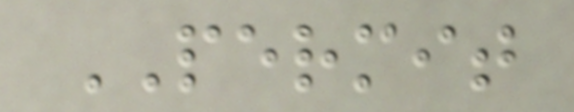PERMIT
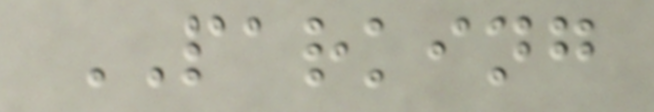PARKING
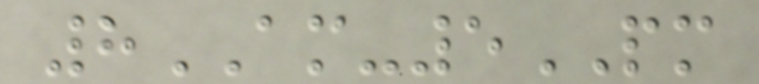8AM-5PM
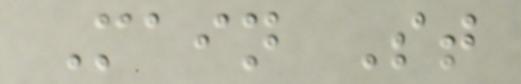Main St
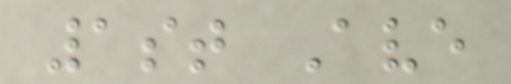1st Ave
